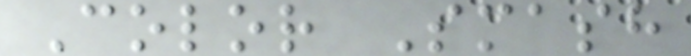Color Smash
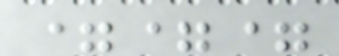===
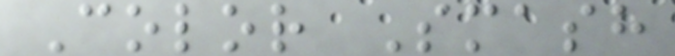Color Smash
